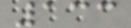133
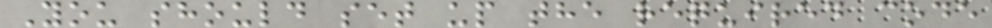You should set up the required code
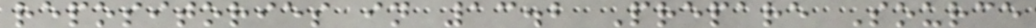repositories in 13.2 Prepare Source
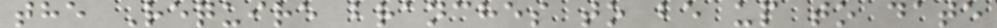the Require branches to be up to date
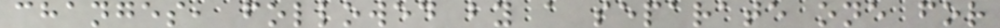changes, followed by a separate one for
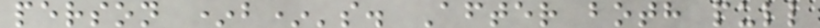person *b*'s. After both pull
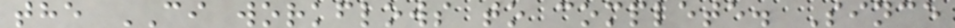the CI workflows to complete. Since
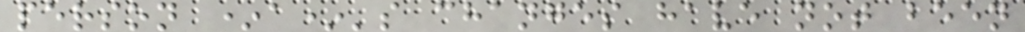person *a*'s changes have not been
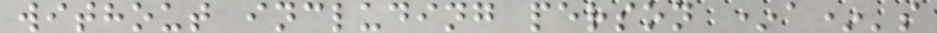without including person *a*'s
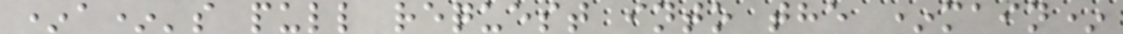*a*'s pull request into the *main*
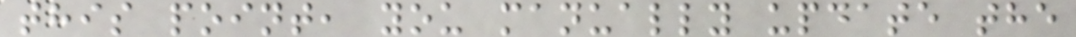this point, you manually update the
